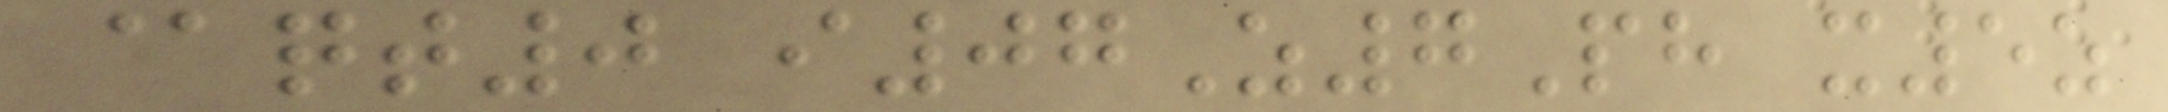@qt0 i07Z7Ph x5z
